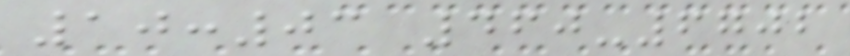10:03 460-6702
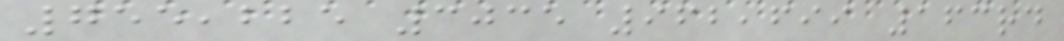755,225 3035 962,699 163rd
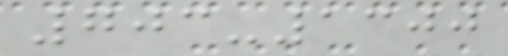703-1300
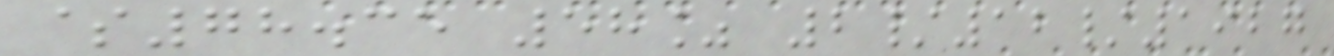$78.35 58% 2/12/1927
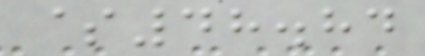$48.84
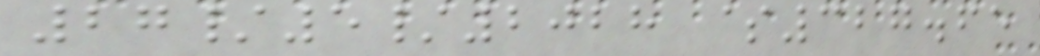27/5/2028 $327.65
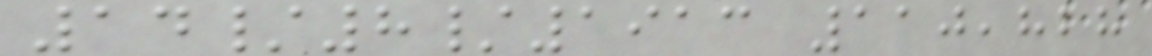14/8/1913 110,828
